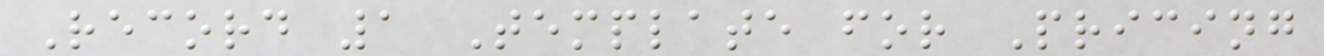Record 1 Template for Pricing
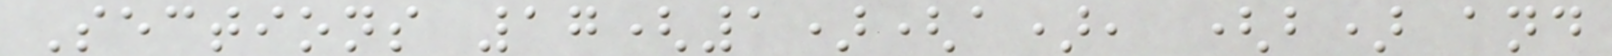Sections 17(1)(a), (b) and
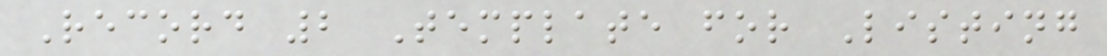Record 2 Template for Listing
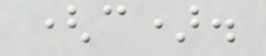(c).
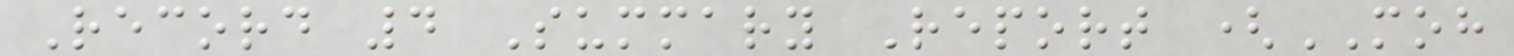Record 4 Summary Report (MOH
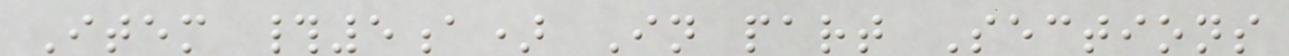Item #5a) In part Sections
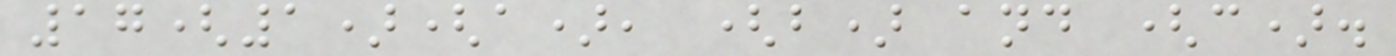17(1)(a), (b) and (c).
